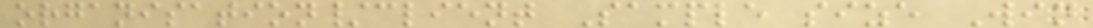organisation/client Sample size Win
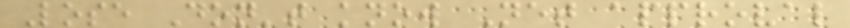Lose Don't know Net approval
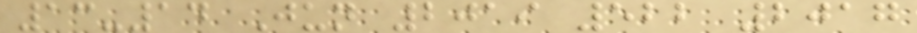13-14 Jun 2019 522 2017
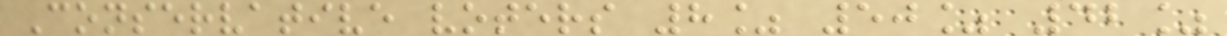Conservative voters 8% 50% 42%
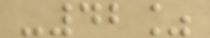-42%
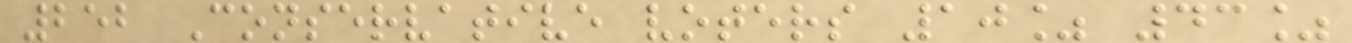252 Conservative voters 10% 43%
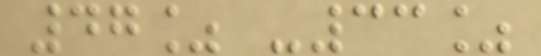47% -33%
